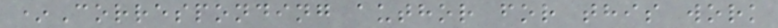*Corresponding author for this work
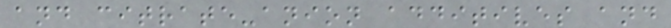and citrate-anion additives and
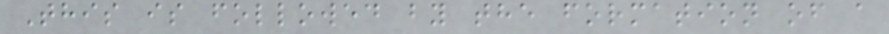This is followed by the formation of a
